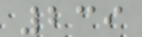239
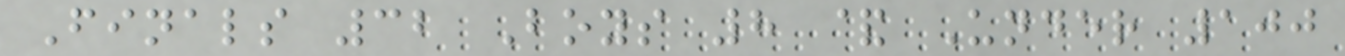Finals 32 Boys 8 & Under 100
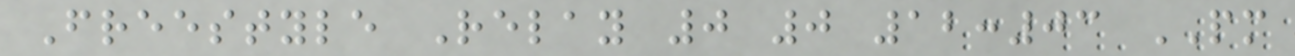Freestyle Relay 0 0 12:03 PM
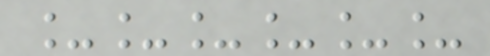______
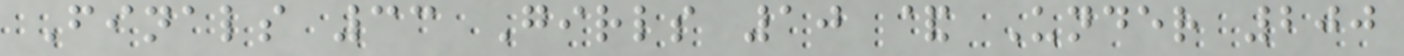Finals 33 Girls 10 & Under 200
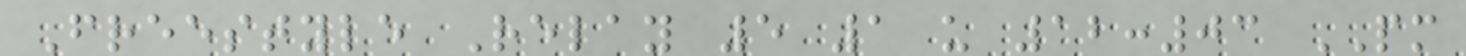Freestyle Relay 5 1 u 12:03 PM
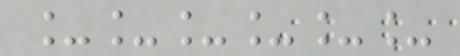______
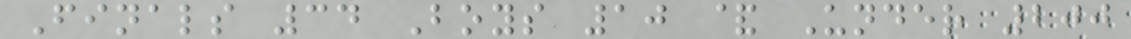Finals 34 Boys 10 & Under 200
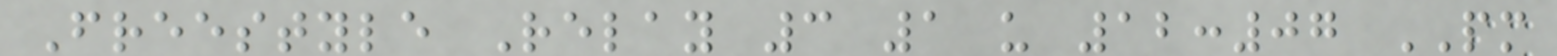Freestyle Relay 3 1 u 12:07 PM
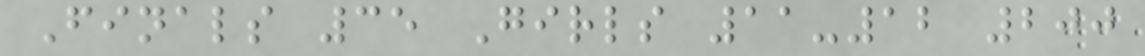Finals 35 Girls 11-12 200
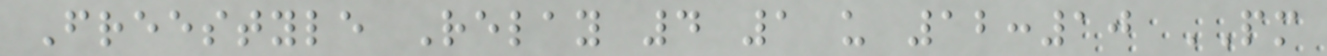Freestyle Relay 4 1 u 12:10 PM
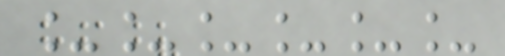______
